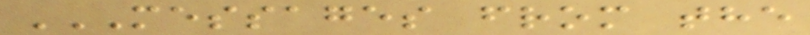MESSAGES FROM THE
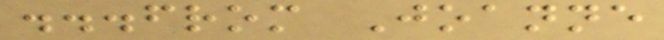...from Joanne
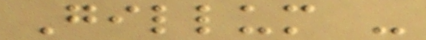Gillum -
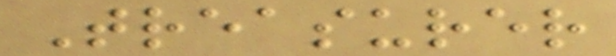Treasurer
